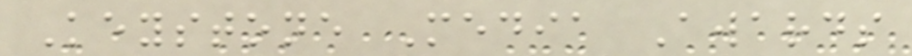Keystone Media Awards
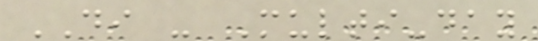DI - Multi-day
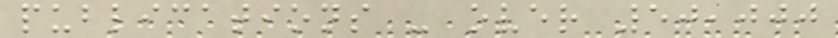publications - over 50,000
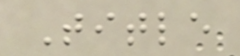Title
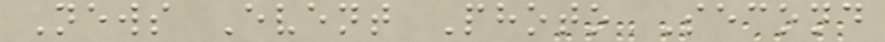News Event Photo Second
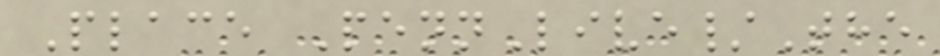Place PennLive/The
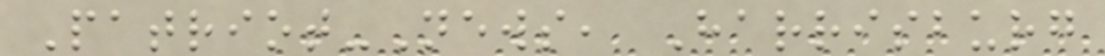Patriot-News, Harrisburg
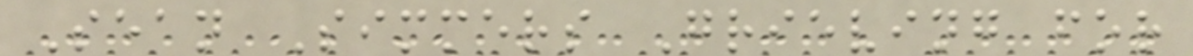Sean Simmers Grieving for
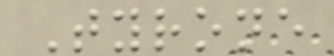Tyrone
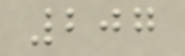207
